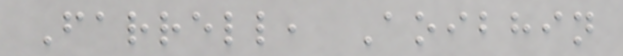Farrell, Aoibhin
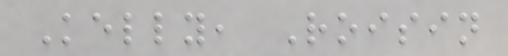Kelly, Roisin
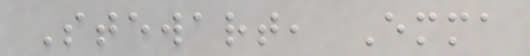Stewart, Emma
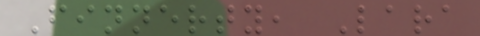Finnerty, Lara
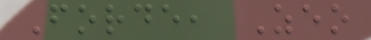Forde, Zeo
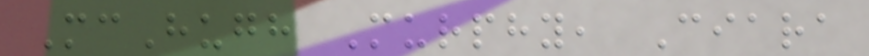McHugh Murphy, Ciara
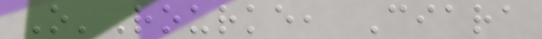O'Rourke, Ciara
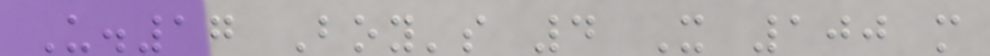U.17 Boy's 4 X 100 m
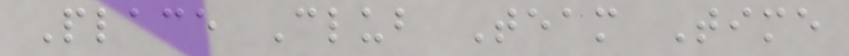Place Club Team Time
